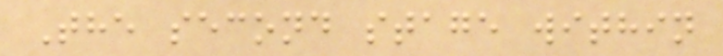The second stage within
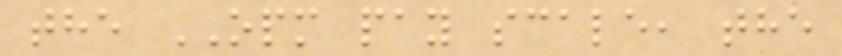the OPM pay scale, the
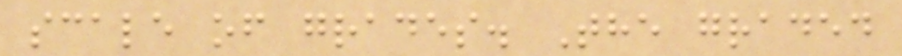scale of grades. The graded
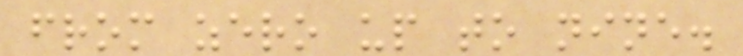from zero up to nine.
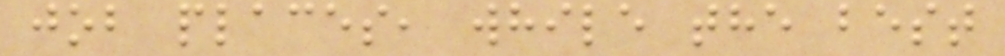job places, while the best
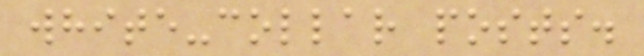white-collar posts.
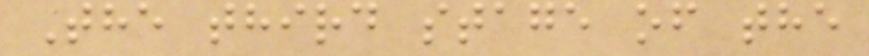The third stage of the
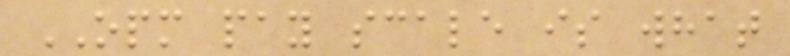OPM pay scale is what
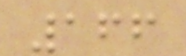166
